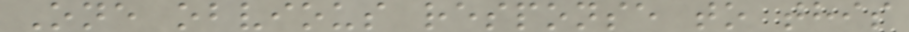One obvious response to this
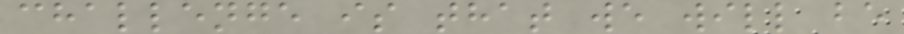challenge is that we will be
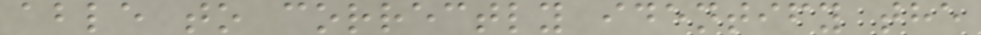able to correctly identify the
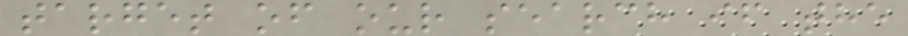target of our search if the
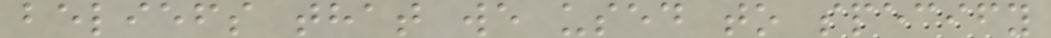beliefs that we used to specify
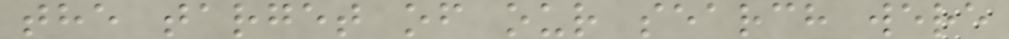the target of our search were
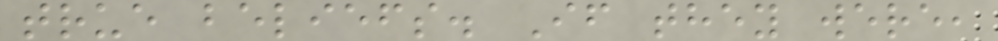true beliefs. If they were,
